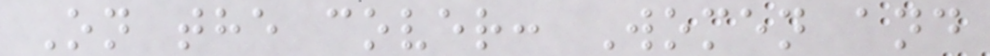On the cover: Women and
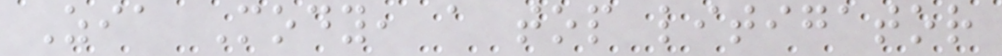Zia Mody, a top litigator
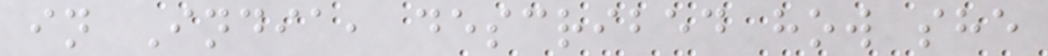in India, described how she
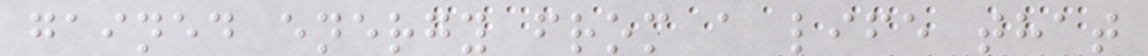gained energy from a life that
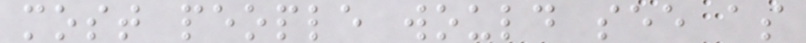most people would see as
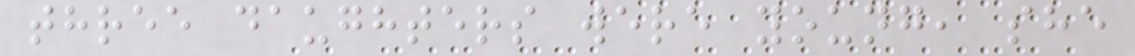three daughters were young, she
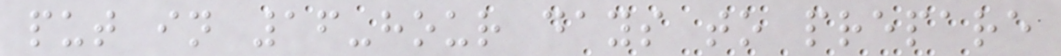put in 16-hour days to prepare
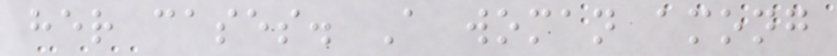her cases. A woman among
